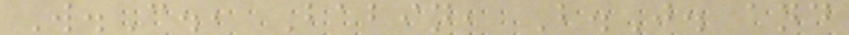W.C., Babin, B.J. and
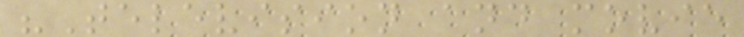"Television and movie
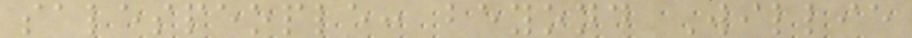salespeople: beyond Willie
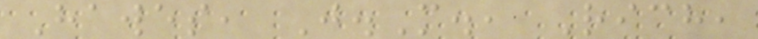Hawes, J.M., Rich,
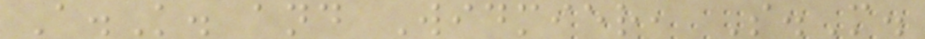A.K. and Widmier, S.M.
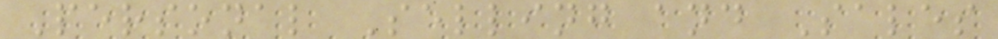Personal Selling and Sales
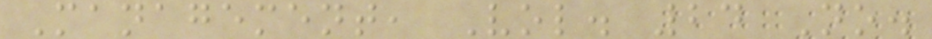Management, Vol. 24 No.
